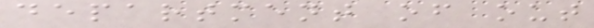department of out
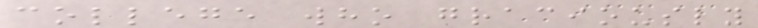college who graciously
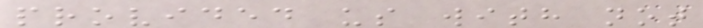provided us with not
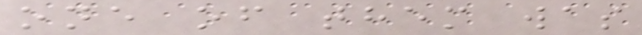one of them was
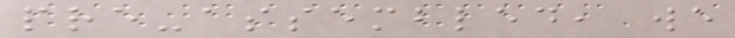pre-assembled, we
